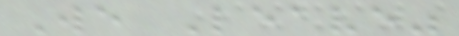We Leave"
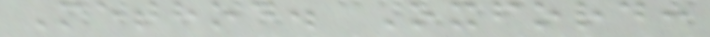Method. Oxford:
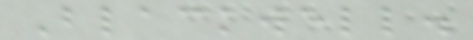Blackwell.
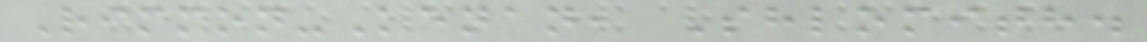Rimmon-Kenan, Shlomith.
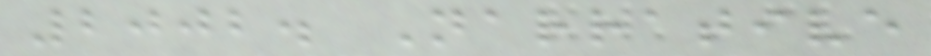2002. Narrative
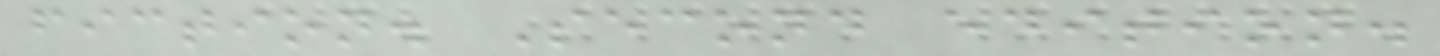fiction. Second edition.
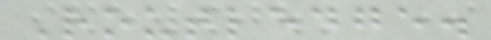Routledge.
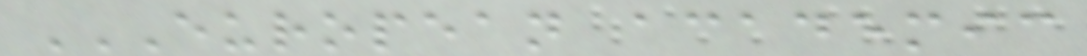EUROPEAN ACADEMIC
